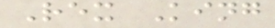Rex King
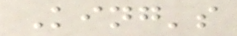King's
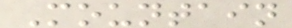Mountain
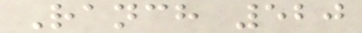Ranch 520
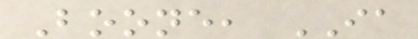Boone, IA
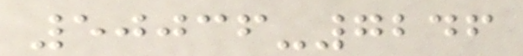50036-7246
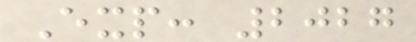Exp: 2027
